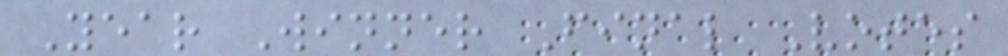Year Winner Final Votes
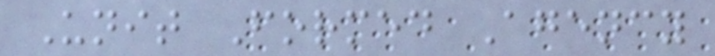Unit Formed Agency
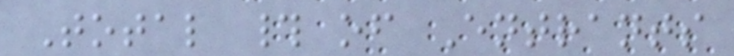Total # of Entrants
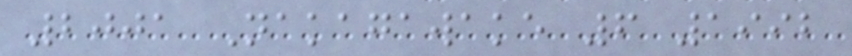2001 Nakagawake 6 1992
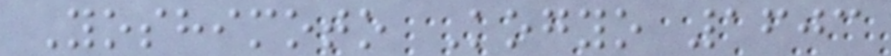Yoshimoto Kogyo 1603
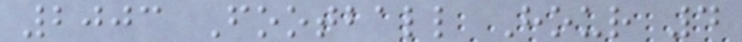2003 Football Hour 4
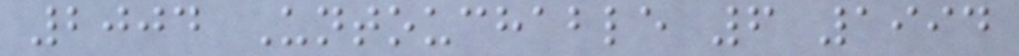2004 Untouchable 6 1994
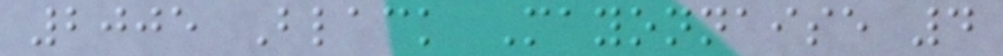2005 Black Mayonnaise 4
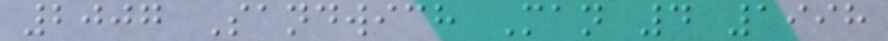2007 Sandwich Man 4 1998
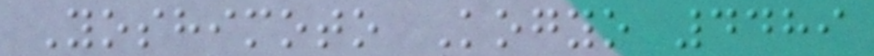Yoshimoto Kogyo 4489
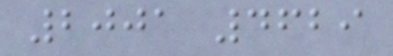2001 4629
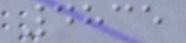4835
